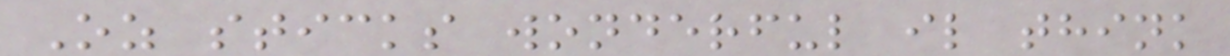Oz sticks wonderful il think
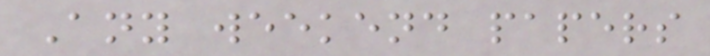Any weekend papers
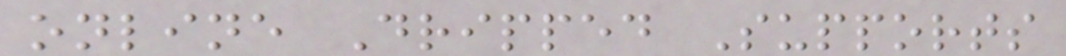online Dripped Supports
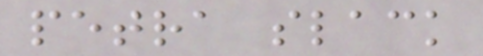petra slack
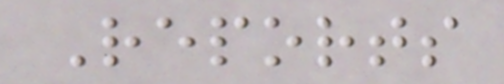Reports
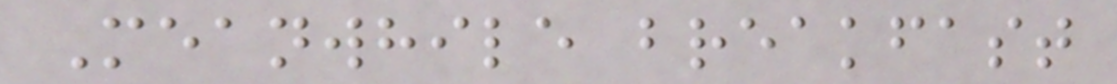Meanwhile breakfast
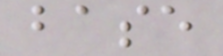base
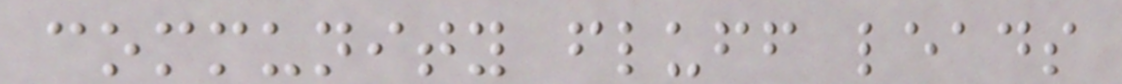community fluff leads
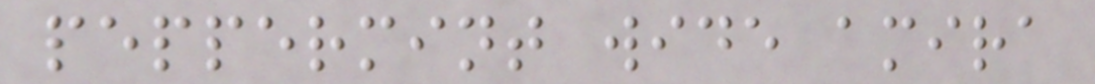peppermint wide amira
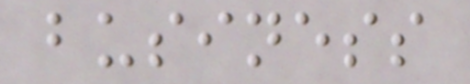business
